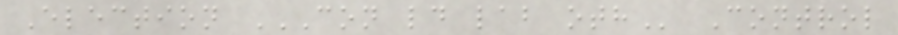Election CON LD LAB OTH Control
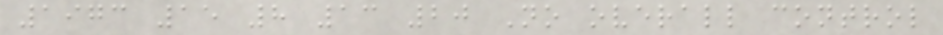1973 15 8 13 20 No overall control
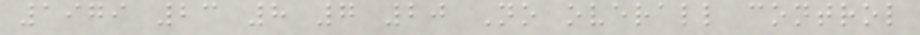1979 23 8 7 20 No overall control
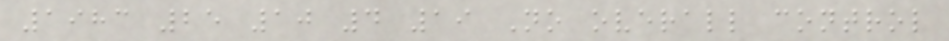1983 25 10 4 19 No overall control
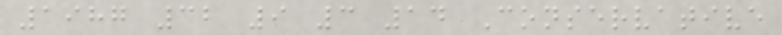1987 32 9 3 14 Conservative
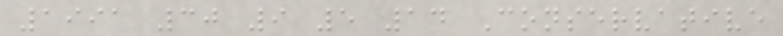1991 30 9 5 14 Conservative
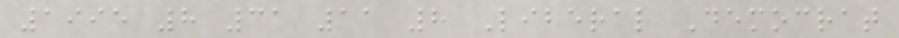1995 8 31 11 8 Liberal Democrat
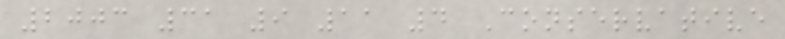2003 31 9 11 4 Conservative
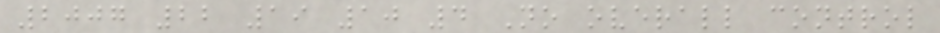2007 22 19 10 4 No overall control
